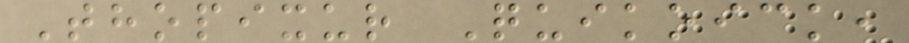Thopixur Quikoick,
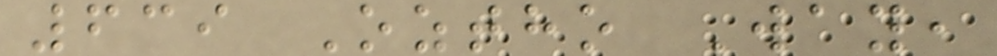639 Oztho Way,
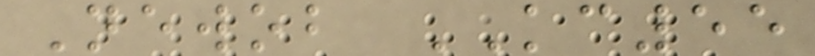Newob KC55
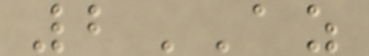2AZ
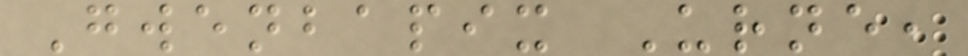Gwenbapix Urne,
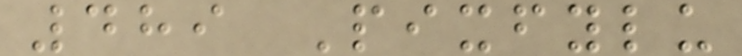489 Pixfylu
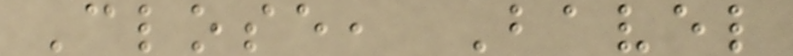Close, Bavel
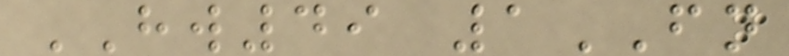HW49 1FN
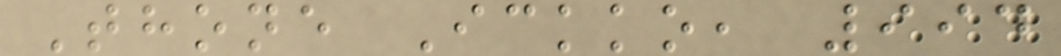Thone Ickko, 994
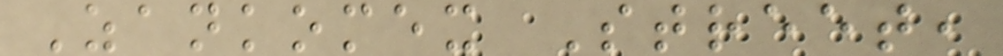Zankomex Street,
